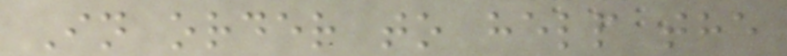In order to help the
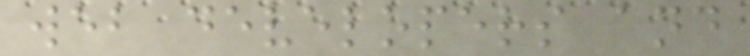web developers and
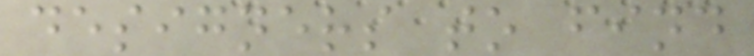designers to find
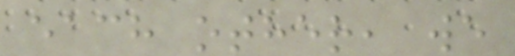each other, we
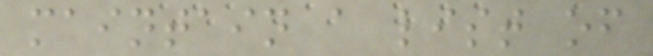maintain a list of
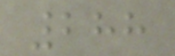288
